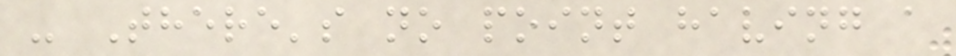- There's no point having a
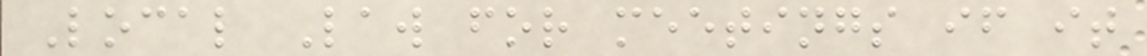Local Law for meetings if it
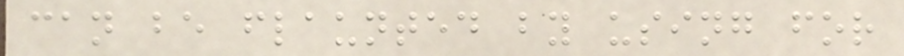can be flaunted by using for
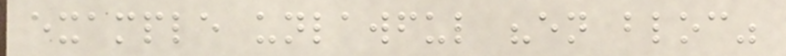example unlawful "en bloc"
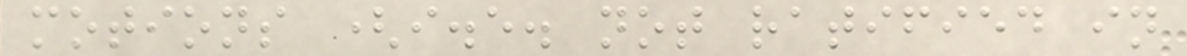motions (i.e. not ratified in
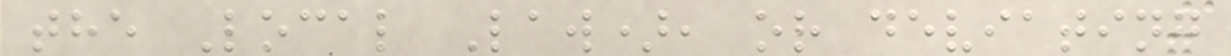the Local Law), or deviating
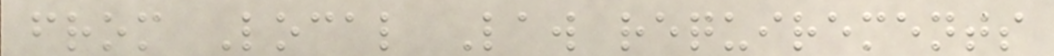from Local Law requirements
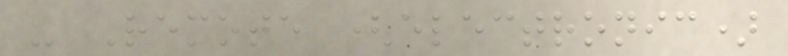- Remote (electronic)
